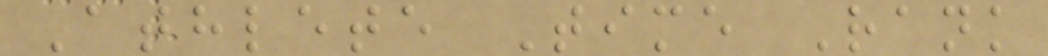Athlete Time Rank
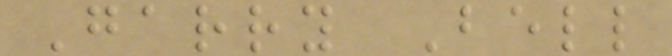Garry Bell
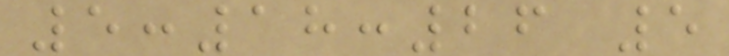5:18:26 5
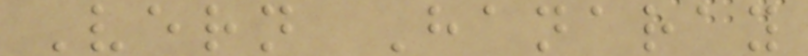Vern Hanaray
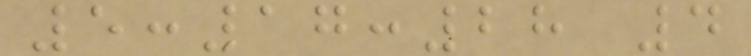5:17:28 4
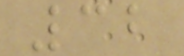32
